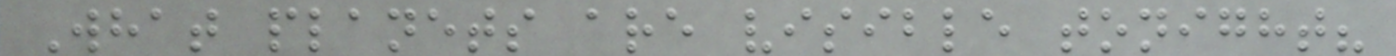What planets are visible tonight?
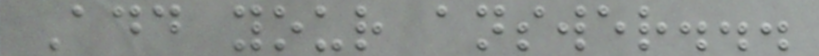Add your answer...
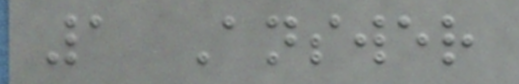1 Answer
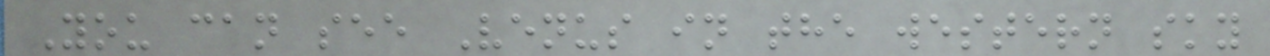You can see Venus in the western sky
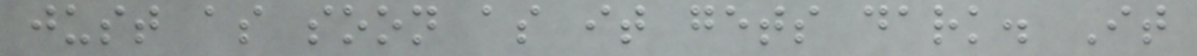just as soon as it gets dark. It
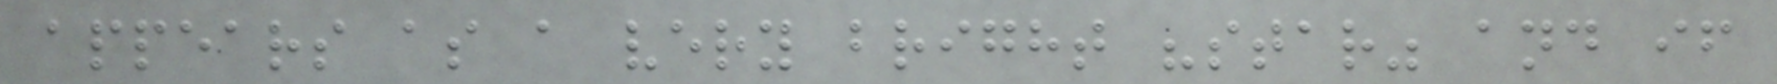appears as a very bright "star" and if
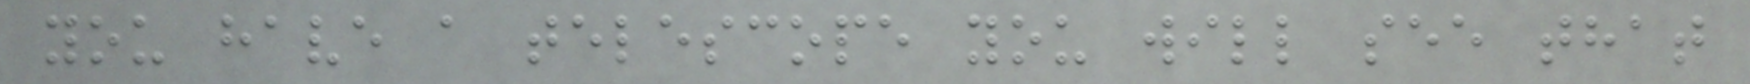you have a telescope you will see that
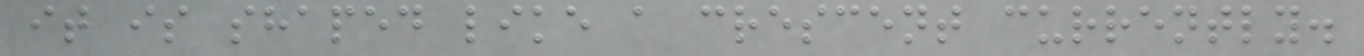it is shaped like a crescent currently.
